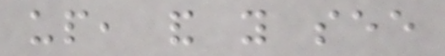up, and you see
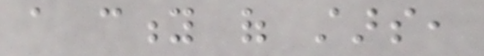a city of stars,
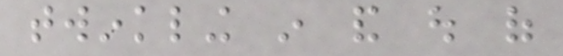twinkling in and out of
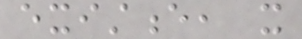existence, it
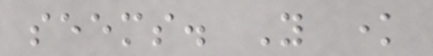seems. You know
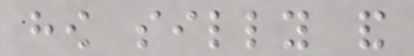how silly and
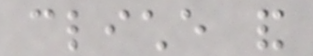cliche and
